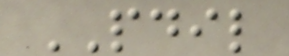PDIL
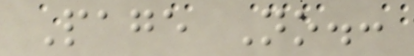Page No.:
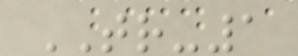TR-1
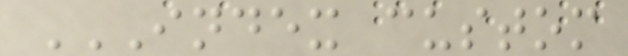INDEX CUSTOM
